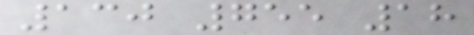130 755 18
